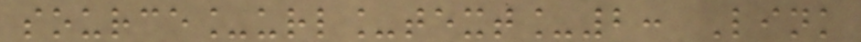source_url_text_2: Link
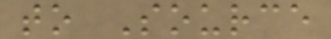to Source
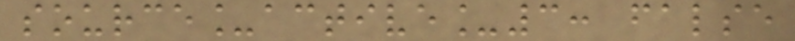source_active_3: false
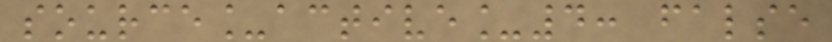source_active_4: false
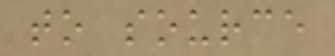to source
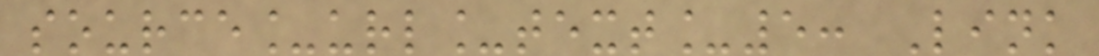source_url_text_5: Link
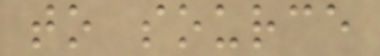to source
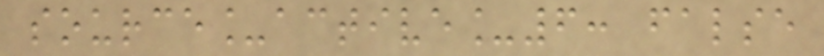source_active_6: false
